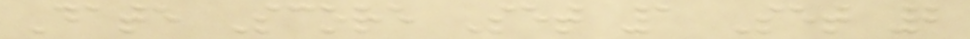Date Score Set 1 Set 2
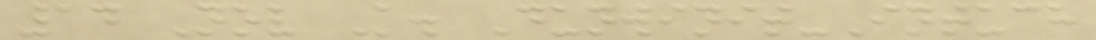14 Nov K. Dunwinit-Intuch
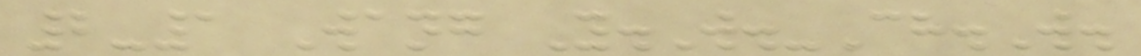2-1 Wang Y.W.-Ch.W.
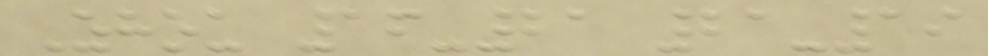Zhou 16-21 21-19
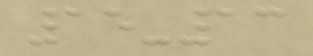15-13
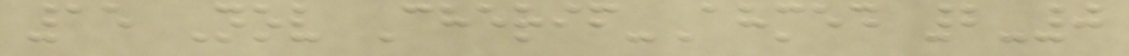15 Nov Cherif-Ahmed 2-0
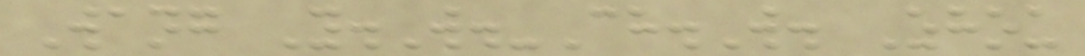Wang Y.W.-Ch.W. Zhou
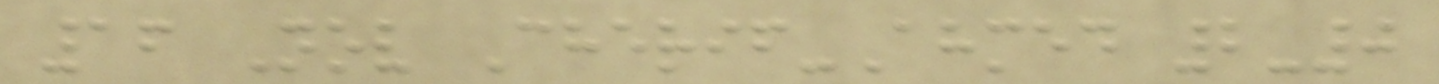16 Nov Cherif-Ahmed 2-0
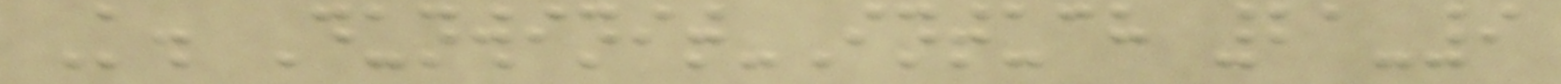K. Dunwinit-Intuch 21-9
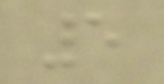5
